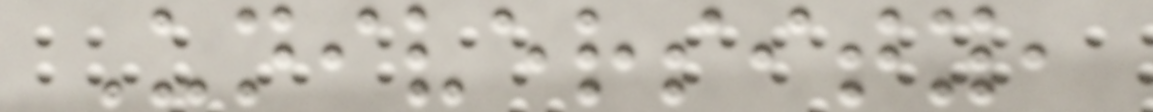University,
